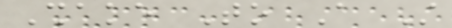Shake To A Still
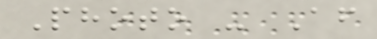Photo - After
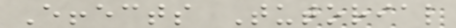Effects Tutorial
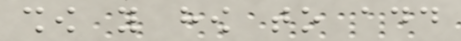show you how to add
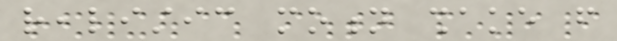realistic motion shake from
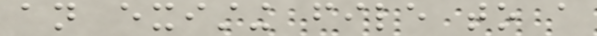an existing file to a
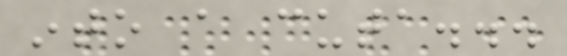into a cuta...
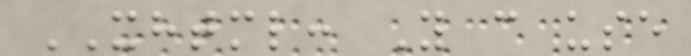XHTML: You can use
